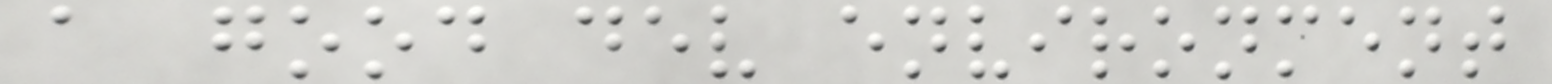a good dev environment
